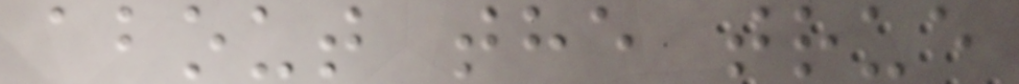about the true
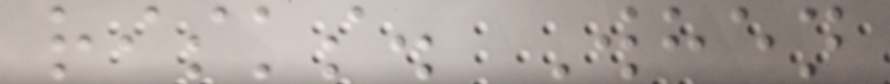risks. When
